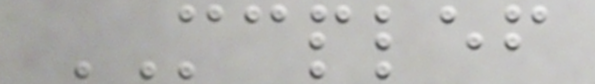MCPLEF
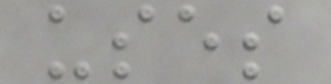uses
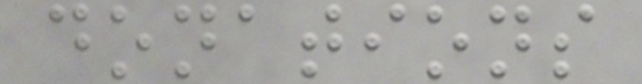donations
